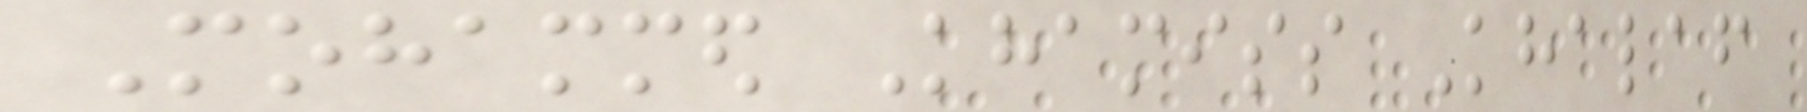Mohammed Khamiss Khalaf
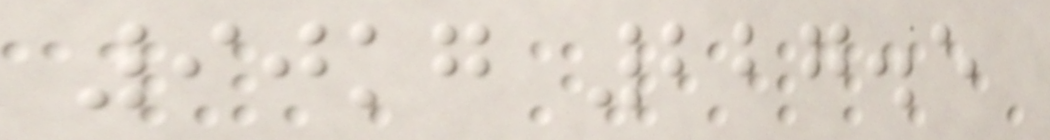90kg 227.5
